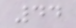44
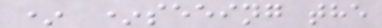* *seeing the
